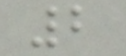2
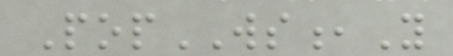PopWS,Y
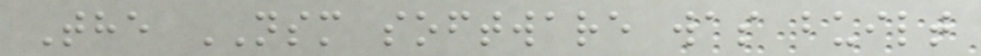The NSM software was built
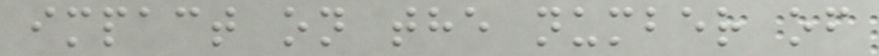impact on the number of
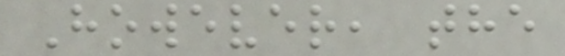However, the
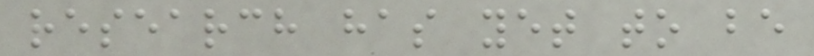research has yet to be
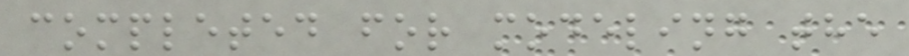completed for modeling the
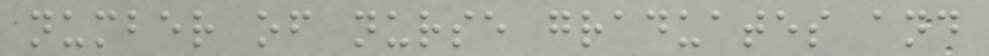number of nurse graduates and
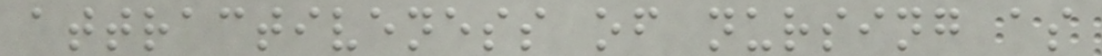attractiveness of nursing as
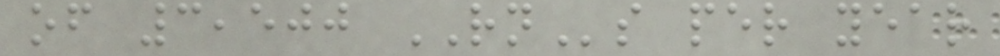of 3,500 RNs per year
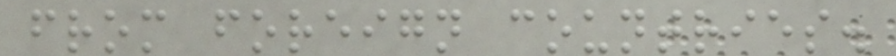from foreign countries.
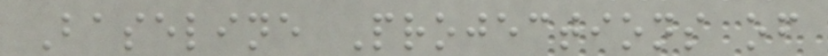Baseline Projections of
